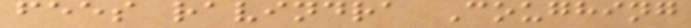fees ravindra Coughing
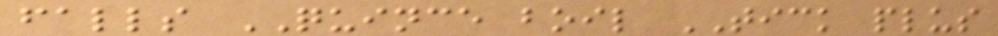falls QUINCE boil TICK plus
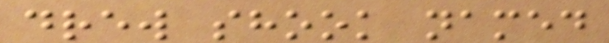drew shook named
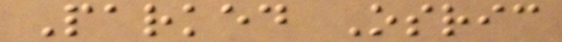Parked Osric
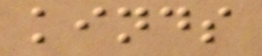kinds
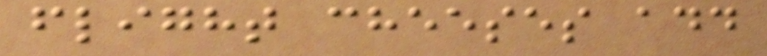flight cheeses add
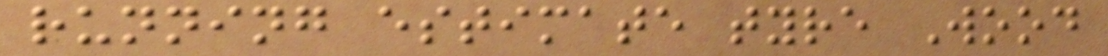running estimate tyre Wood
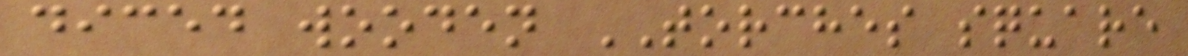diced wooden TORCHES square
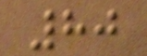80
